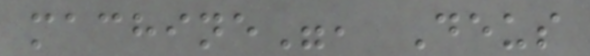machine", Deus
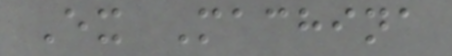Ex Machina
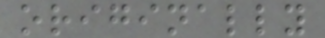originally
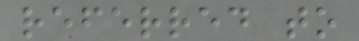referred to
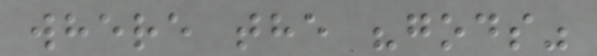where the "gods"
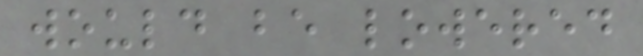would be lowered
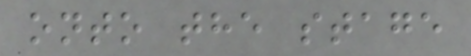onto the stage
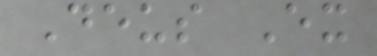Deus Ex
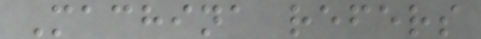Machina refers
